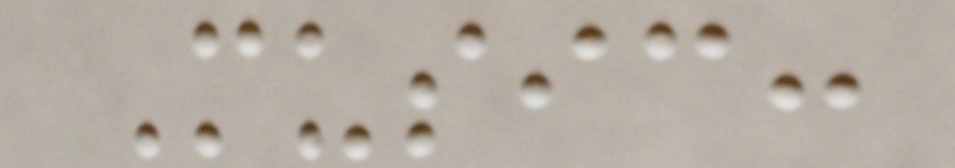Music:
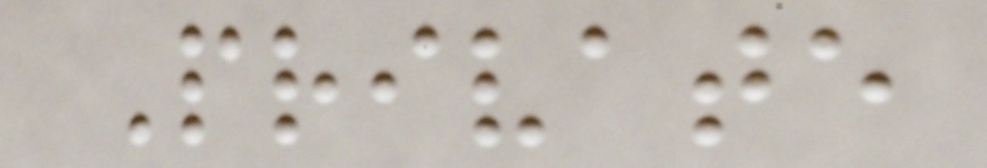Private
